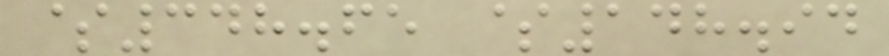$348.65 $148.94
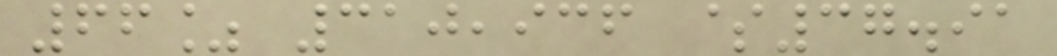66% 310,936 $37.91
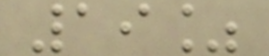19%
